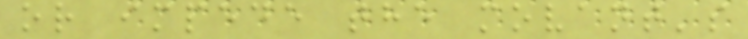or impede the movant's
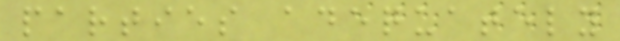parties adequately
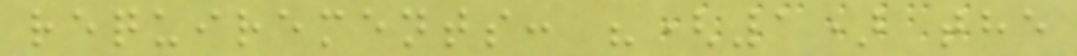requirements: "(1) the
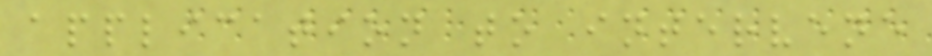application to intervene
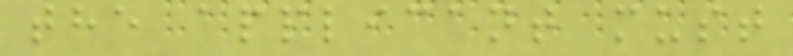the applicant must
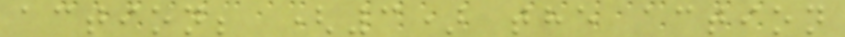action; (3) the action
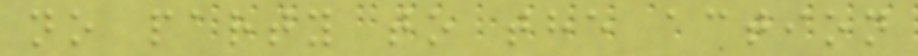no party to the action
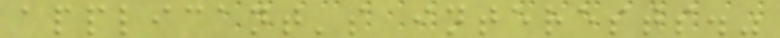applicant's interests."
